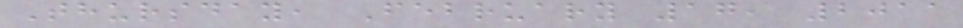Thursday, February 17, 2011
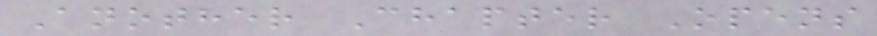Another Chapter Opens
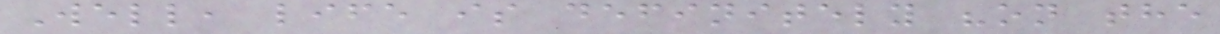Well, life is definitely "on the
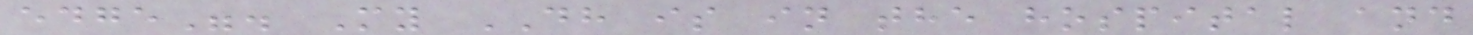edge". My DH is in the hospital and
